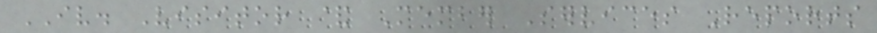IV. Visitor & Member Services Reports
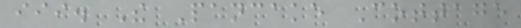iii. The Pancake Cottage
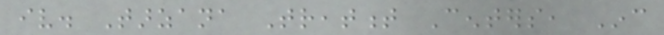iv. Tarzana Treatment Centers, Inc
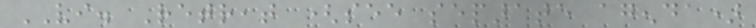VI. Retreat (see separate agenda)
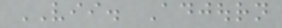VII. Adjourn
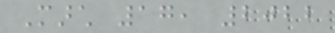March 17, 2022
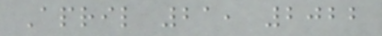April 21, 2022
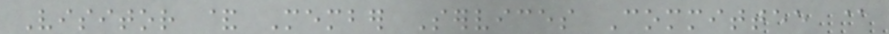Visitor & Member Services Committee @
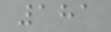181
